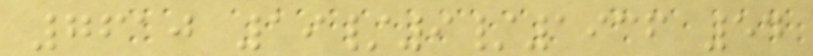7610 19/9/1936 54
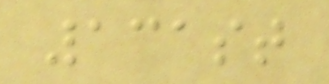131st
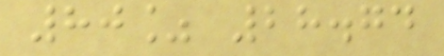80% 28.74
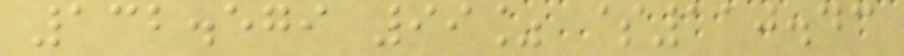132.579 99% $110.43
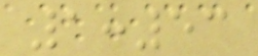1:53
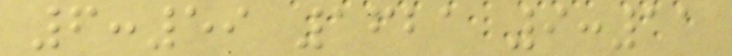6:59 1621 9:11
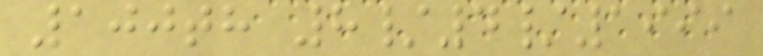100th 8/4/1999
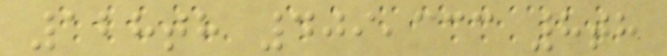128th 409,333 8th
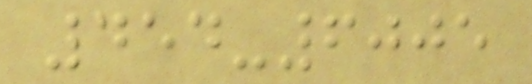454-6005
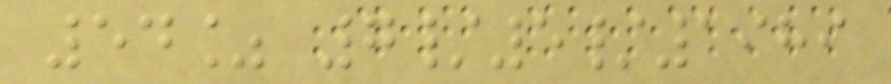54% 7/5/1989
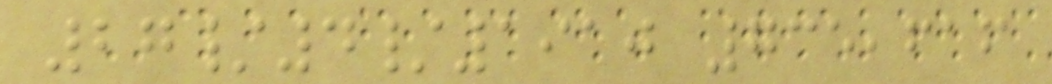27/4/1910 735,616
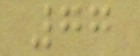77
